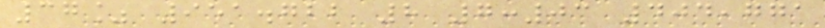37% 951.722 8 7:03 404,771
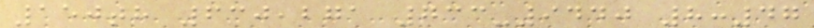150th 630,271 733-9440 8:47
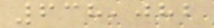638,082
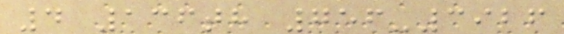4 136th 756-3926
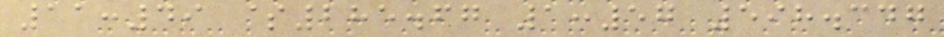11:49 $285.67 1:57 598.347
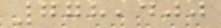778,400
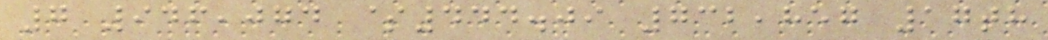7 946,074 $444.09 732,857 17th
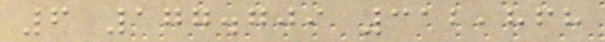6 177.709 312,868
